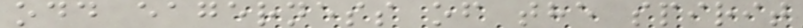odd eagerness of the spirit
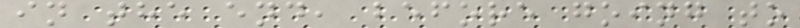in the end, before going to
